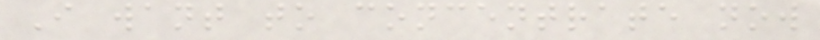I want to concentrate now
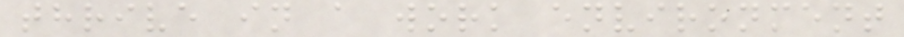thrive in a work environment
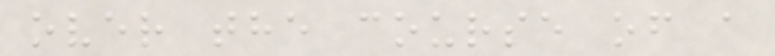over the course of a
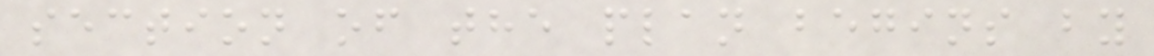section of the plan begins by
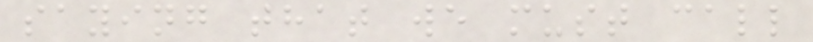saying that we must call
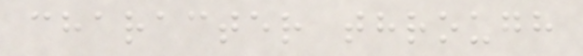character through
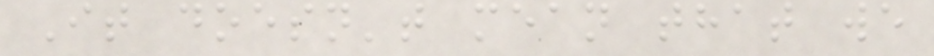It doesn't mean that we
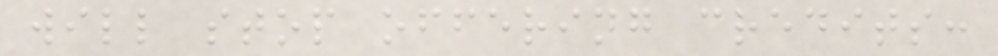will stop offering credits:
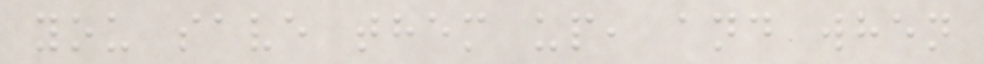you save them up, and when
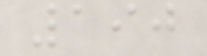190
